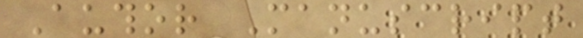Author Manuscript
